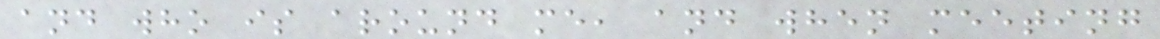and who is around me, and when meeting
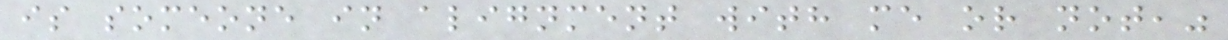is someone in alignment with me or not,"
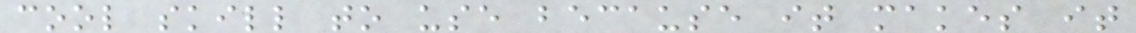cool skill to use because it makes it
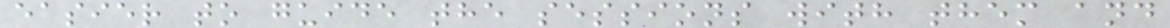easier to guide the sessions with them and
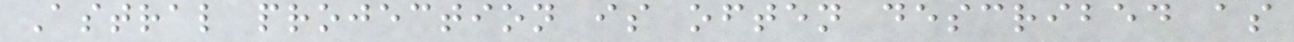Astral projection is often described as
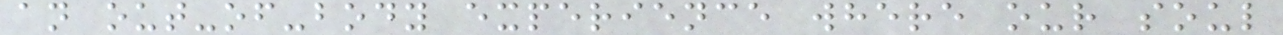an out-of-body experience where our soul
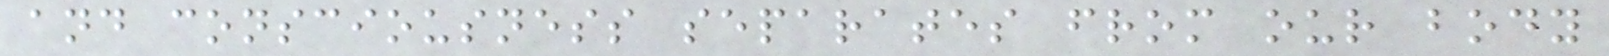and consciousness separates from our body
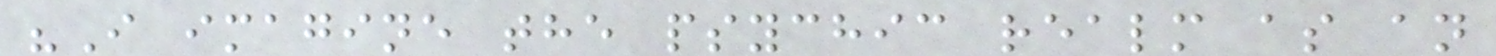"I imagine the psychic realm as an
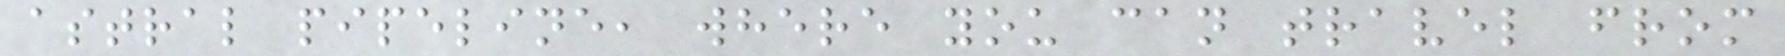astral pipeline, where you can travel from
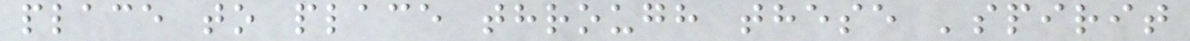place to place through these 'spirit
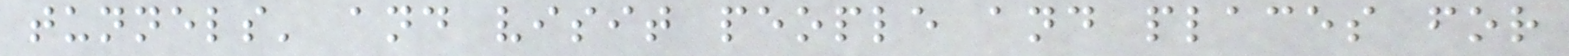tunnels' and visit people and places for
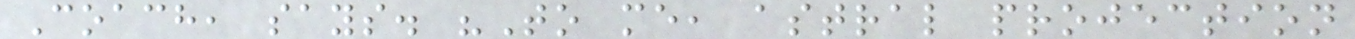Coach, says. "To me, astral projection
